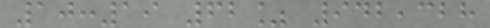10:19 62% 942,328
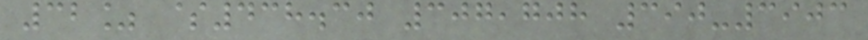32% $438.30 307,708 390-3903
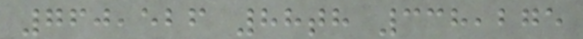760,526 88th 338,275
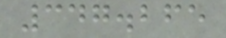347.265
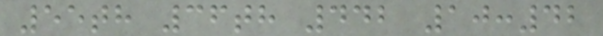55th 36th 442 10:42
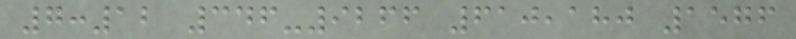7:12 346-9266 610,180 1576
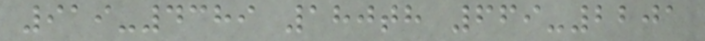919-4389 180th 669-2201
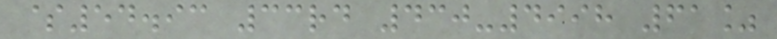$54.93 33rd 430-4998 61%
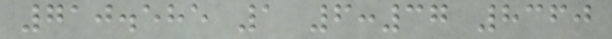710.585 1 6:37 8360
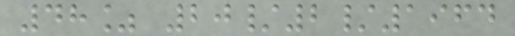48% 20/2/1964
